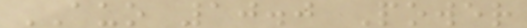AUO 10.0 Power
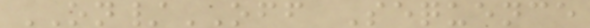ON/OFF Sequence
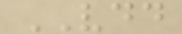VDD
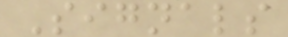Signals
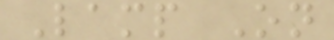Lamp On
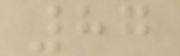87
